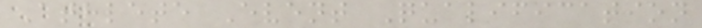Athlete Event Qualification
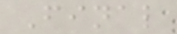Final
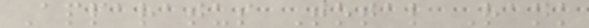Apparatus Total Rank
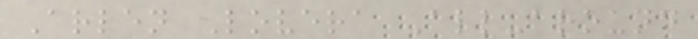Arlen Lovera All-around
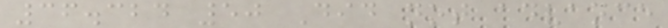36.324 50 Did not advance
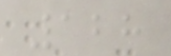128
